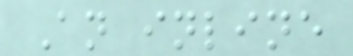An inline
